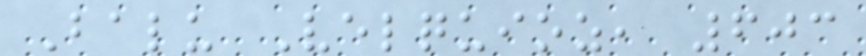Balu Velquioz, 603
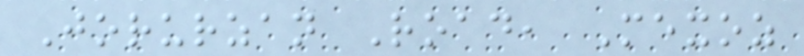Jorurzan Road, Mexoz
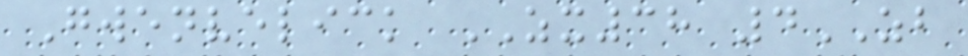Gwenvelick ZX38 4ZB
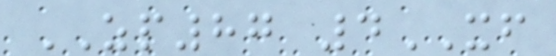ZP87 4XF
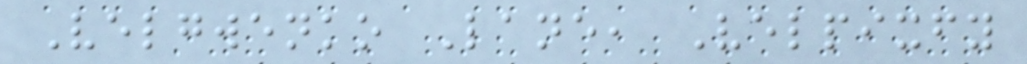Velgwenko Lane, Velpixfy
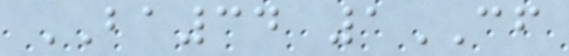BA34 1CF
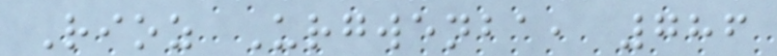Rioz Urgwenba, 786
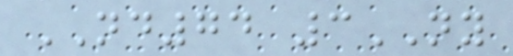ND74 3NY
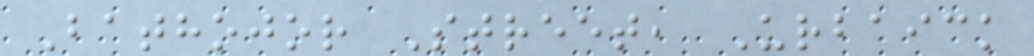Bathojor Street, Urbaick
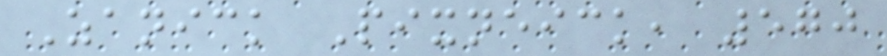Zanick Pixneick, 570
